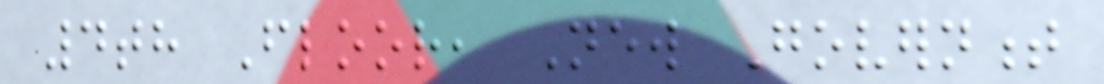4th Floor, New Government
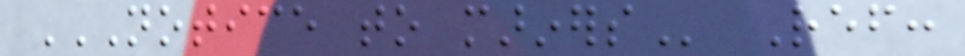NOTICE TO MARINERS Ref:
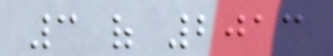3 of 2013
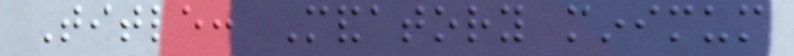Title: Mandatory minimum
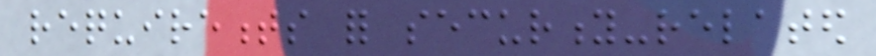requirements for security-related
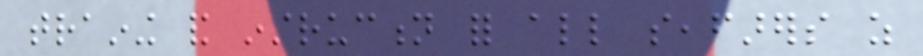training and instruction for all seafarers as
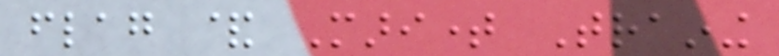flag & Maritime Training
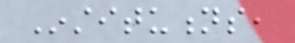Institutions,
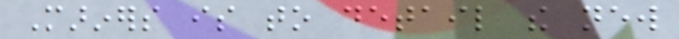Mariners is to detail the new
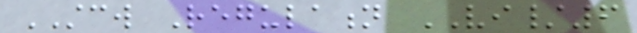STCW Regulation VI/6
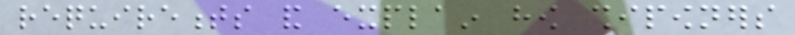requirements and explain how shipowners
